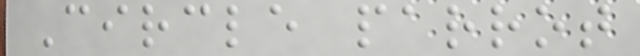Circle parrot
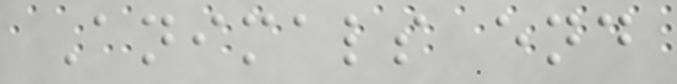Animals end
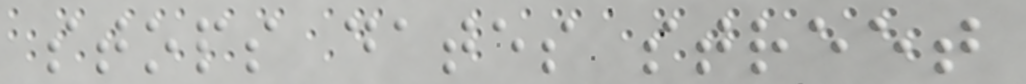stops dates street
